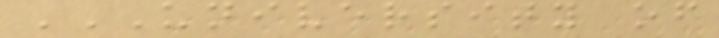UNIVERSITY OF
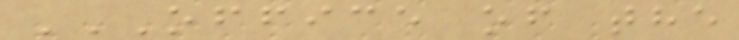OFFICE OF THE
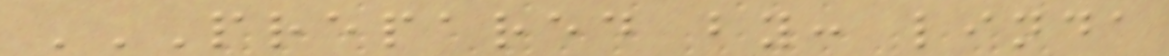PREPARED BY: LINDA
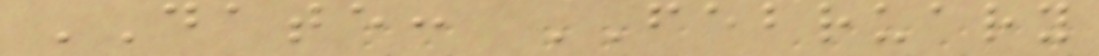DATE: FEBRUARY
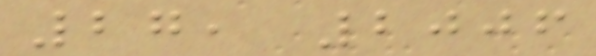27, 2006
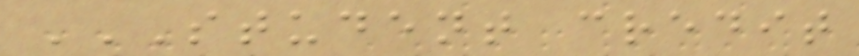STUDENT CREDIT
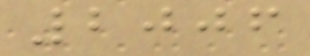2006
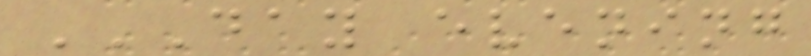DAY EVENING
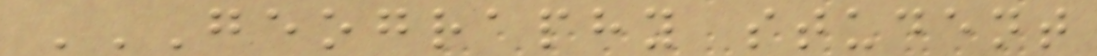GEOGRAPHY STUDENT
